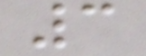3
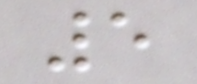5
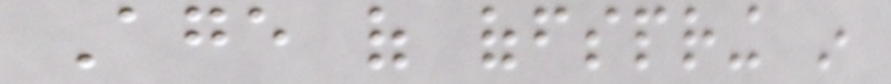Age of offspring in
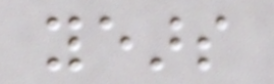years
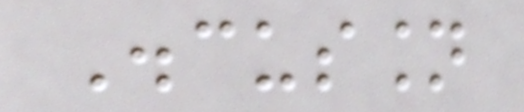Discussion
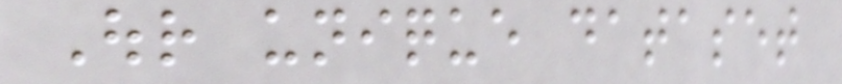Our unique dataset
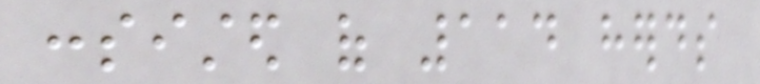consisted of 114 herds
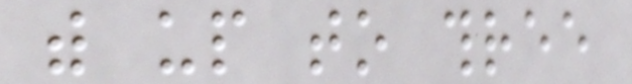with up to three
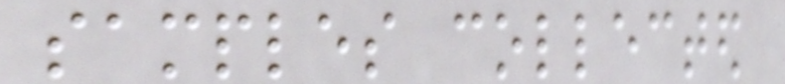samples collected
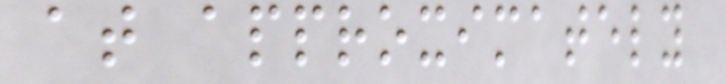at approximately
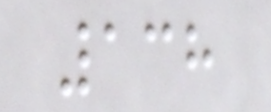138
